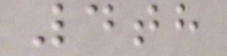4th
